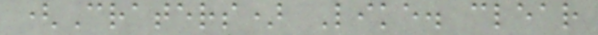(Craters) Like. clear
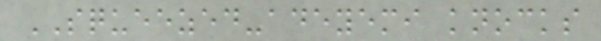SQUEEZED-adeyemi knocks
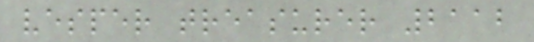vesper treasurer 2112
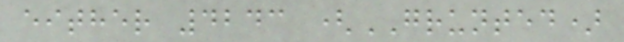either 4243 (GRUNTED)
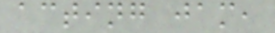acting jam,
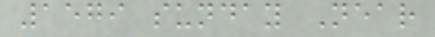1579 sunday Near
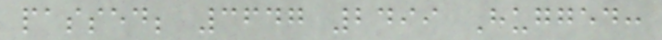passed; 3647 2499 Hugged:
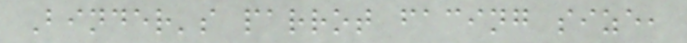Binder's parrot facing size,
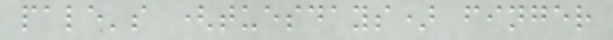pale's (tuesdays) finger
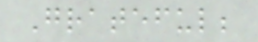Grateful;
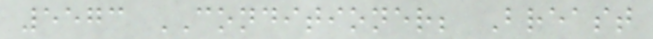5573 CONDITIONER; Breast
